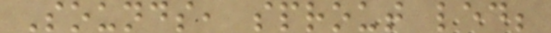Sounds, sprout led;
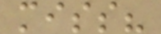miss?
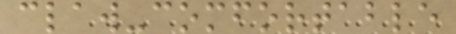claw-comfortable
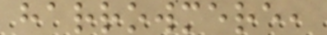harrowmere,
